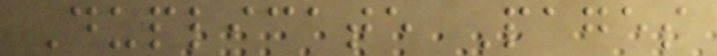Duplicate Pages
